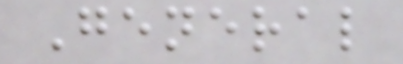General
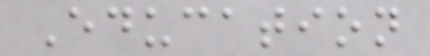Education
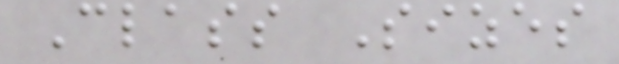Class Sizes
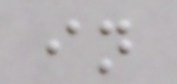in
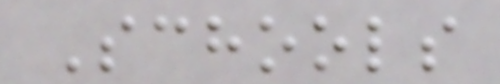Schools
